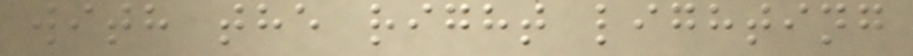with the right lighting
